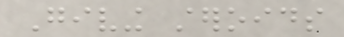Giving steroids
